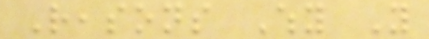Reasons Why You
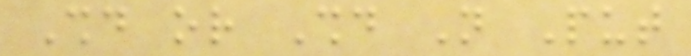Should or Should Not Put
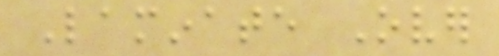Laminate Over
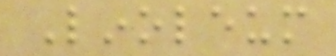Linoleum
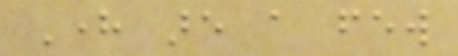Here are a few
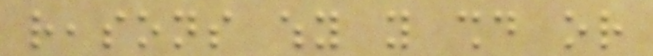reasons why you should or
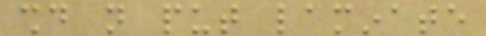should not put laminate
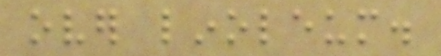over linoleum.
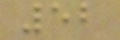52
